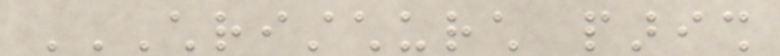CHRISTCHURCH PARISH
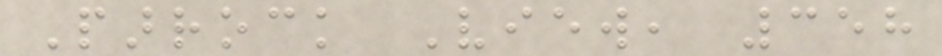Parrock View, 358
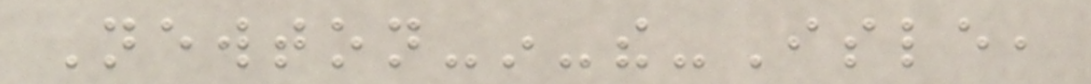Newton-in-the-Isle,
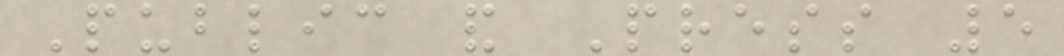Public and Press 5
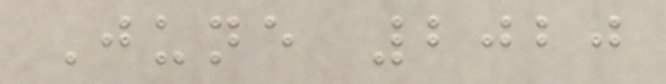June 2020
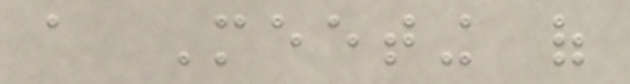a Meeting of
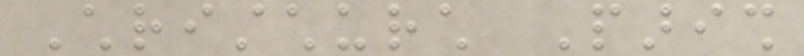Christchurch Parish
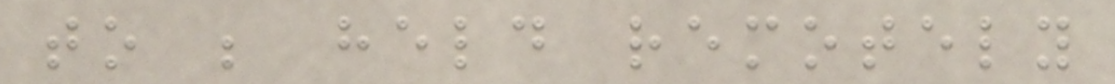to be held remotely
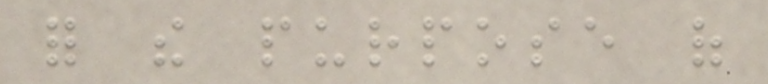for the purpose of
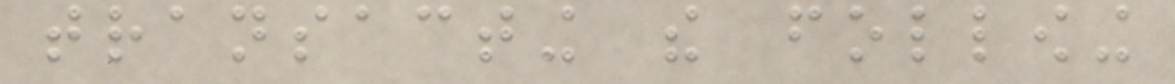transacting the following
